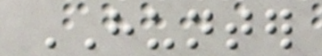HUNTER
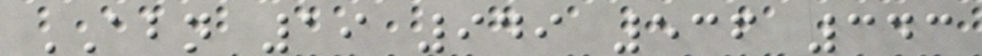ABN 19 949 536 343
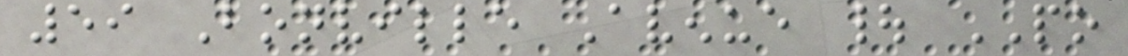59 Bonville Avenue | PO
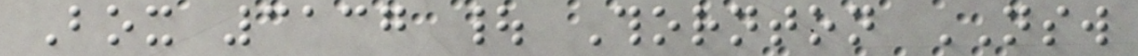Box 3137 | Thornton NSW
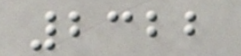2322
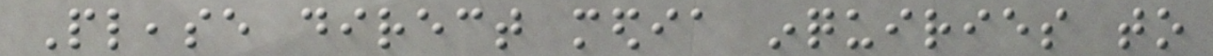Please direct media inquiries to
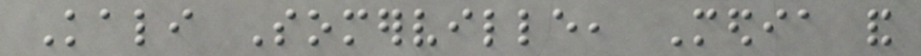Kali Somerville, Media and
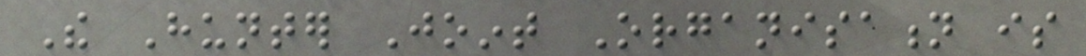The Hunter Joint Organisation is
